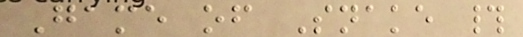Game of Snake #
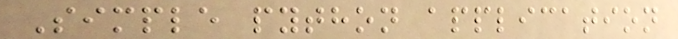Simple python application
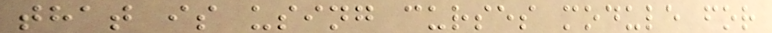that is using curses module for
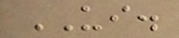UI.
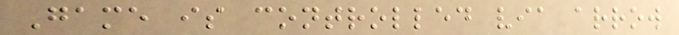Game is controlled via arrow
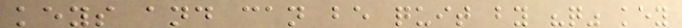keys and can be quit by "q" key
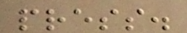press.
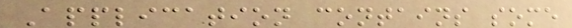Application contains some
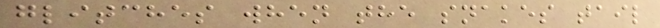glitches when the snakes tail
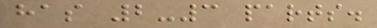has 2-3 parts.
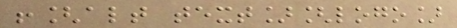![alt text][logo]
